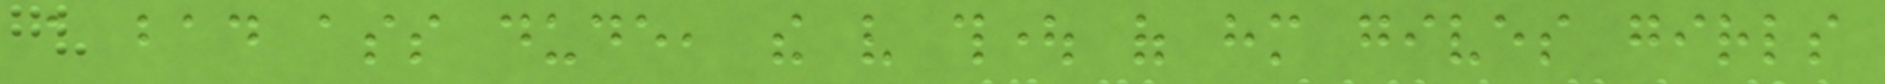a bad ass dude, the very thought of him gives girls
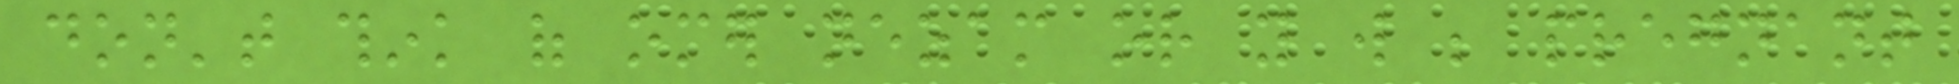don't think of omer nezam or you will be pregnant
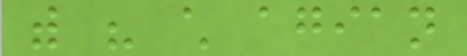with his child agian
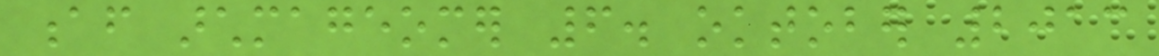af archmageomer 6. oktober 2013
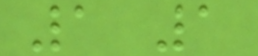1 1
